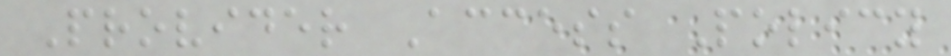Provider Access Policy
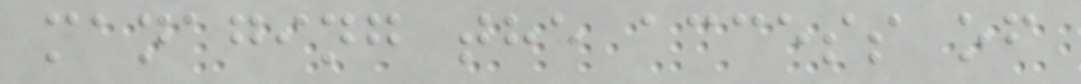managing the access of
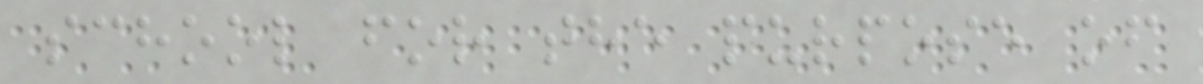school for the purpose of
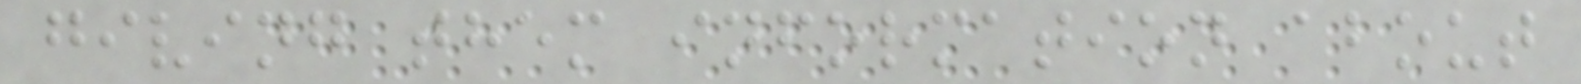giving them information about
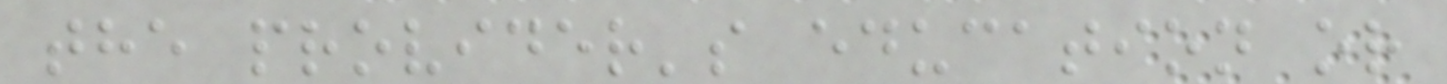the provider's education or
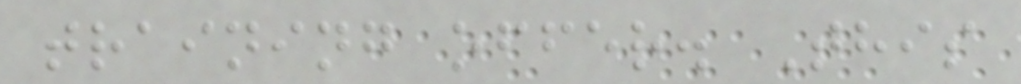training offer. This
